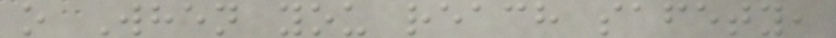o When you reach safety,
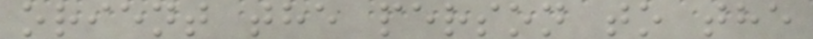orient the person to the
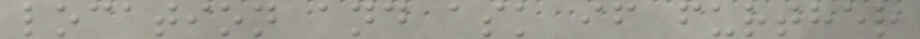location and ask if further
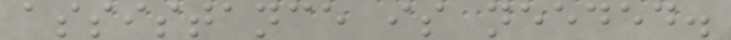assistance is needed.
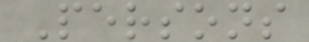Persons
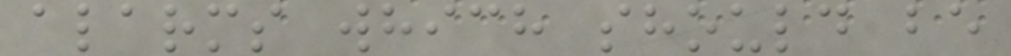alarms which should be
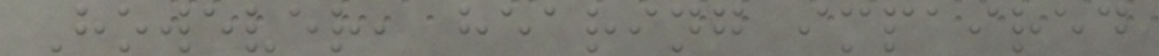However, hearing impaired
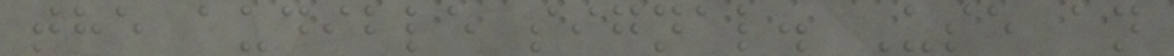the audible signal. Use an
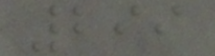299
